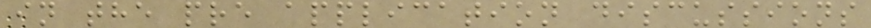in the pre application discussions
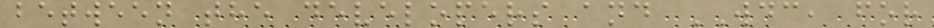between the developers and WDC, for
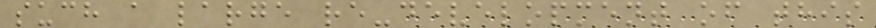such a large re-development of this
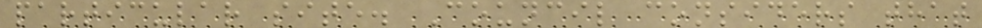particular site. Council considers that
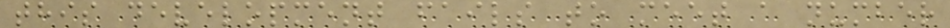this development fails to meet a number
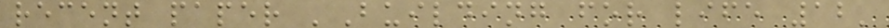recent paper 'Building for life 12'
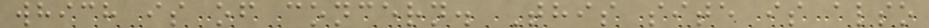which is of concern. This site is also
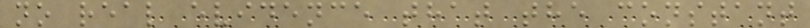no real evidence that the constant
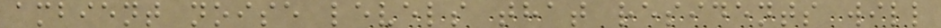ambient noise levels that residents will
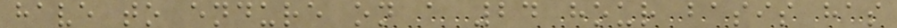have to endure on a 24 hour basis has
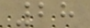28
